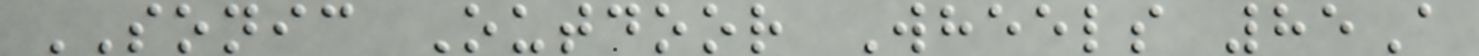SONIC Outdoor Wheels 85A
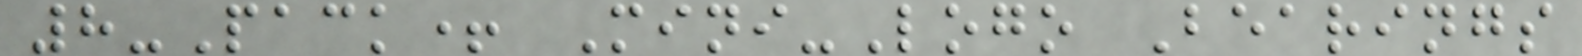8-Pack+ Mini-Logo Bearings
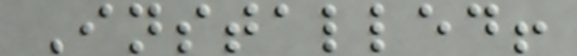Installed!
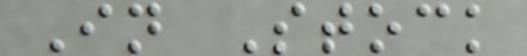In Stock
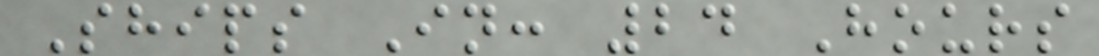Ships In: 24 Hours
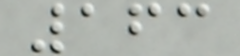163
